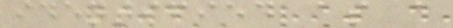identified as a
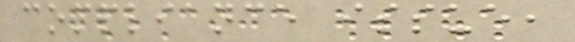compliance issue,
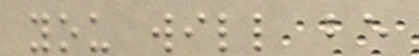you will be
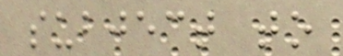subject to
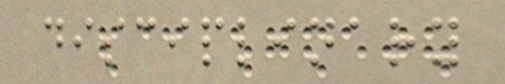disciplinary
